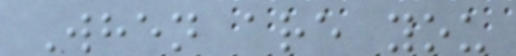When are you
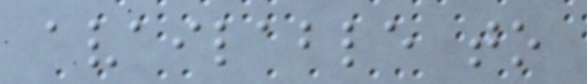available to
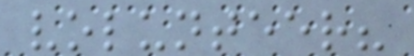volunteer?
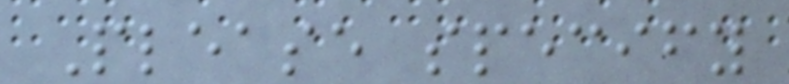Please specify
